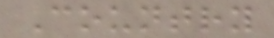Country
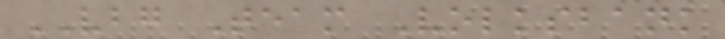VBG Team Volksbank
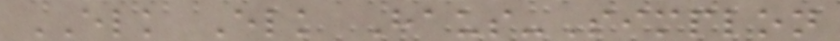ELK Elk Haus-Simplon
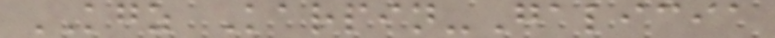KGZ Karpin-Galicia
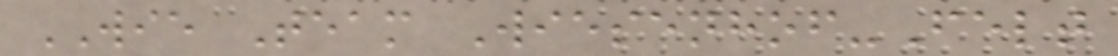WIE Team Wiesenhof-Felt
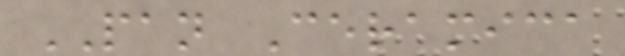PAN Ceramica
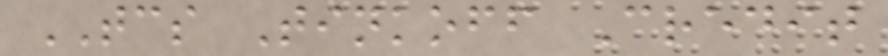TCS Tinkoff Credit
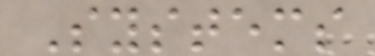Systems
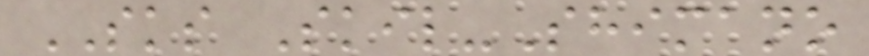SKS Skil-Shimano
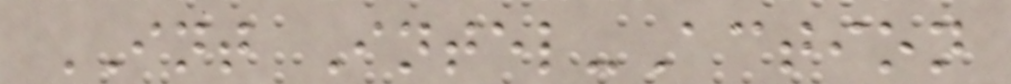INT Intel-Action
